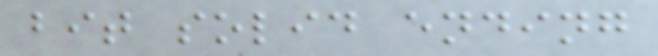bit solid ending
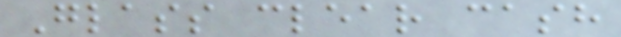Glass clear cash
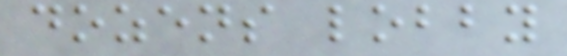dozens lobby
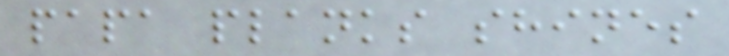papa planks shines
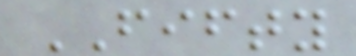FIFTY
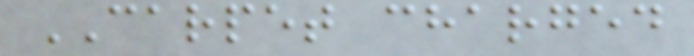CARPET charged
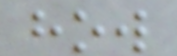how
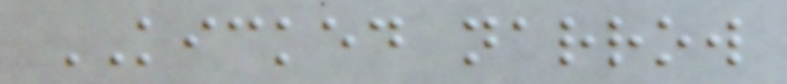KICKED narrow
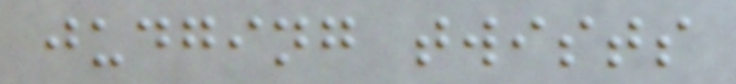judging twists
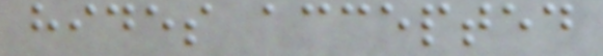hides accepted
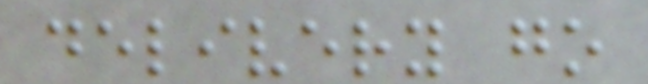delivery go
